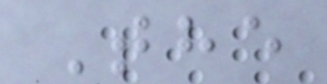The
